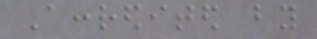Accredited by
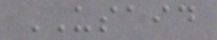USAID
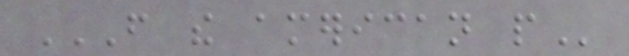FROM THE AMERICAN PEOPLE
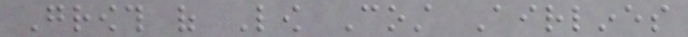Growth of Low Cost Airlines
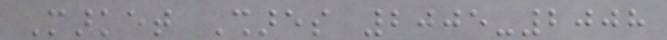Market Shares 2005-2008
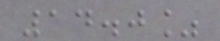14.0%
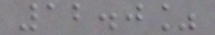12.0%
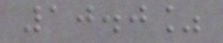10.0%
